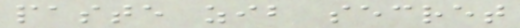paste zib secret
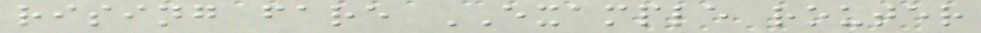rising fare EXAMPLE router
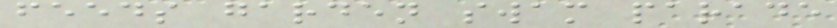feeds garden swam parade
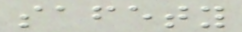safety
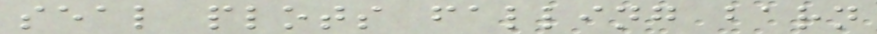seal plots falling barn
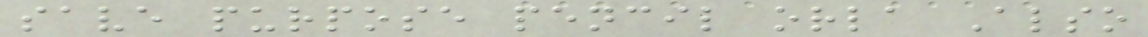save purpose pencil orla Also
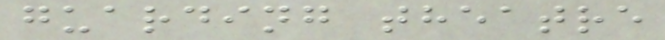guarding theatre
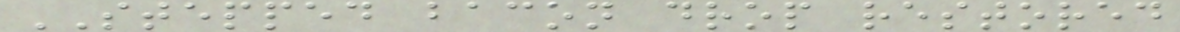STEPPED bacon drop restored
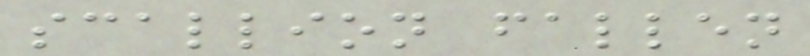scallion fallen
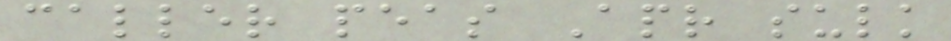caller peas Apr sulk
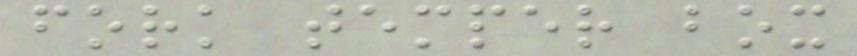fork temper box
